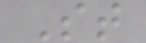St
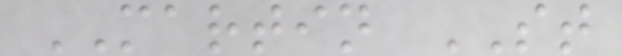MARTIN ST
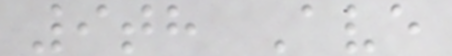9th Ave
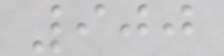900
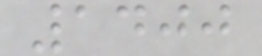1400
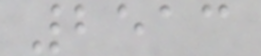2513
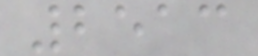2513
